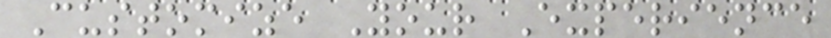Customize Your Experience
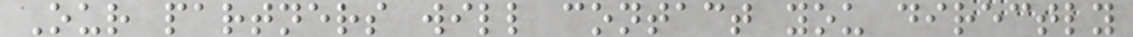Our partners will contact you directly
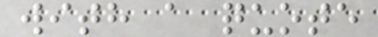with a quote
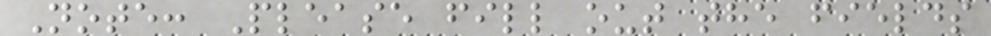Note: Please fill out the fields
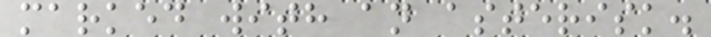marked with an asterisk.
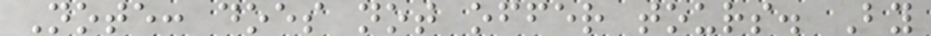Note: does not offer tours. By
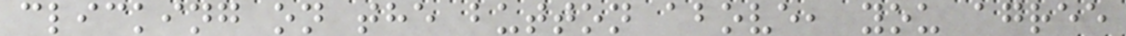clicking on the button above, you agree
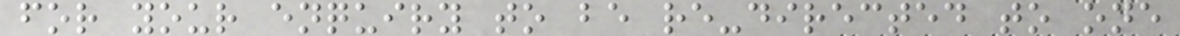for your enquiry to be re-directed to one
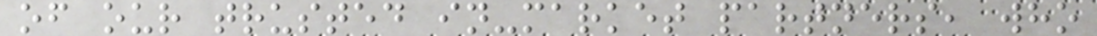of our trusted in-market partners, who
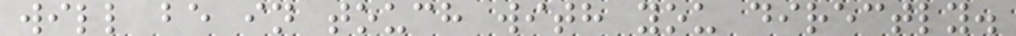will be in touch with you directly.
